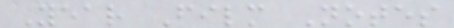Year Film Notes
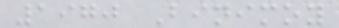1970 Binimoy
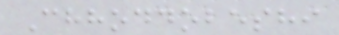Chhoddobeshi
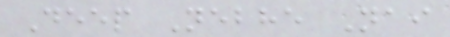Deep Nebhe Nai
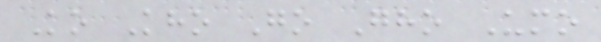Ko Kho Go Gho Umo
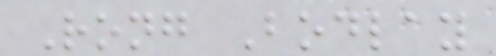Rong Bodlay
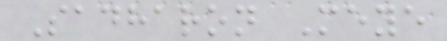Sadharon Meye
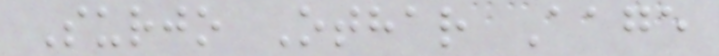Surjo Othar Aage
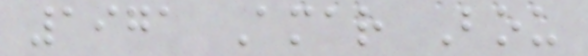1971 Amar Bou
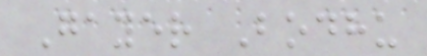Gayer Bodhu
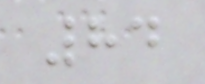84
